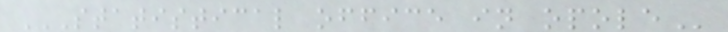STATISTICAL OFFICE IN OPOLE
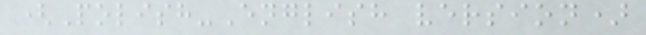(Polish-English version)
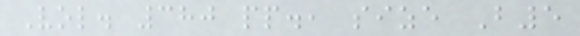Vol. 380 pp., size B5
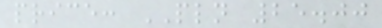price: PLN 25.00
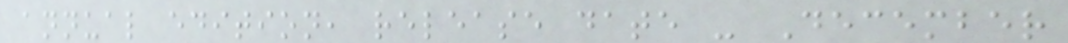annual edition, release date - December
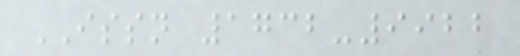ISSN 1732-9922
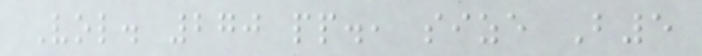Vol. 270 pp., size B5
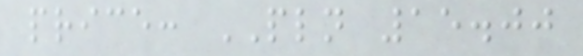price: PLN 15.00
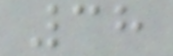38
